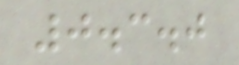0.3.0
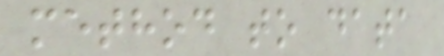method to data
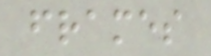frames
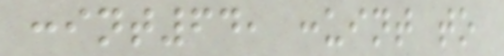:int64, :uint to
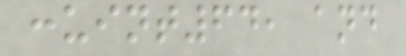:uint64, and
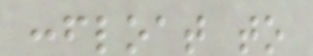:float to
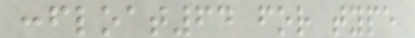:float64 for type
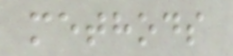methods
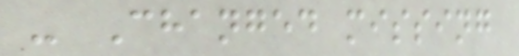- Changed missing
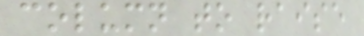column to raise
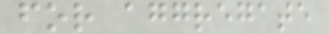for aggregate
